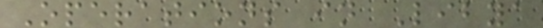Operations in Libya
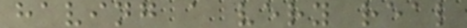having a very real
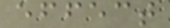effect
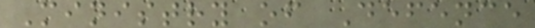Ministry of Defence
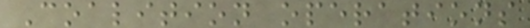Coalition operations
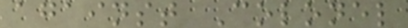against Colonel
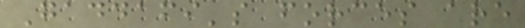Gaddafi's forces are
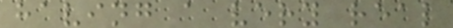having a very real
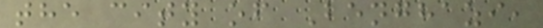the city of Benghazi,
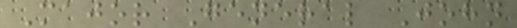Major General John
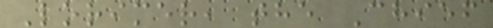Lorimer, the Chief
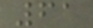61
